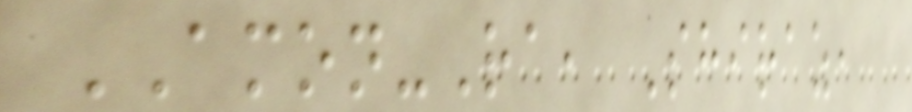AMON-Ra, Shiraz,
